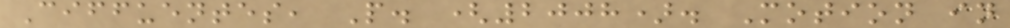Ciffuentes, P. (2008). Motion in
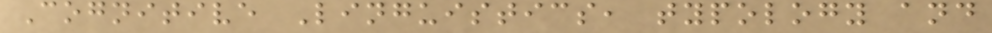Cognitive Linguistics, typology and
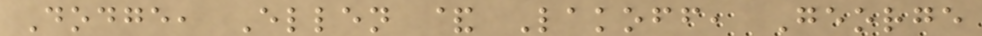Dodge, Ellen & Lakoff, George
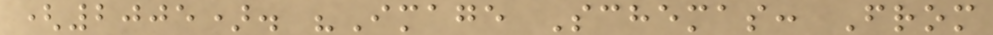(2005). "Image Schemas: From
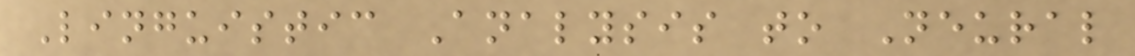Linguistic Analysis to Neural
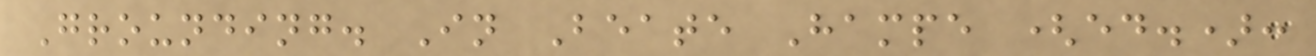Grounding. In Beate Hampe (ed.):
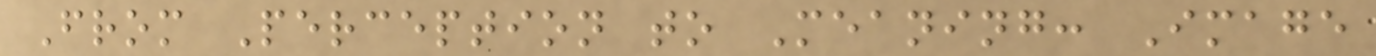From Perception to Meaning: Image
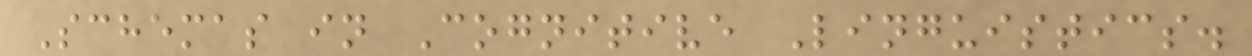Schemas in Cognitive Linguistics.
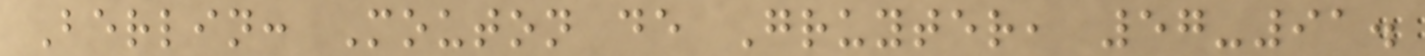Berlin: Mouton de Gruyter, 57-91.
